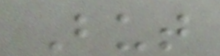But
